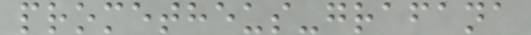prometheus-grafana
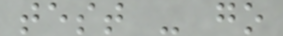test - go
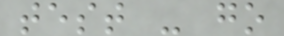test - go
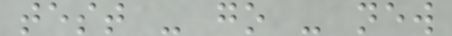test - go - new
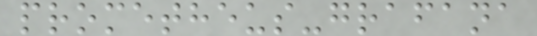prometheus-grafana
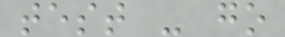test - go
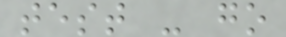test - go
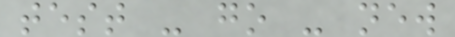test - go - new
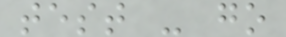test - go
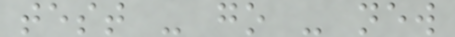test - go - new
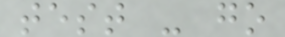test - go
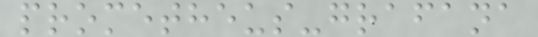prometheus-grafana
